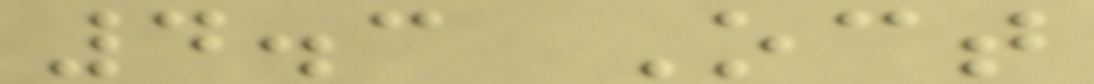4.3 Oct
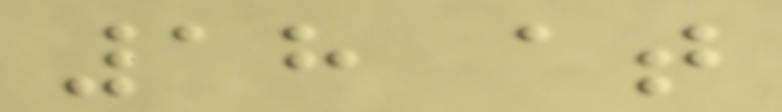18 at
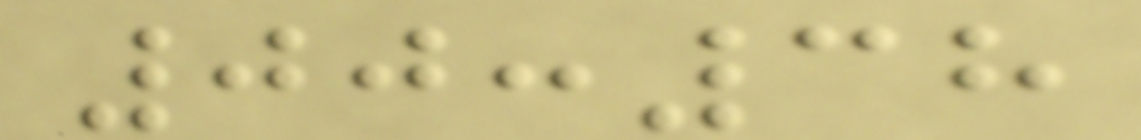00:38
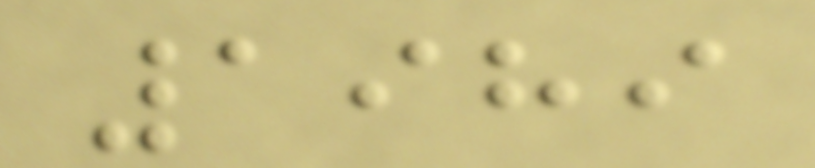1989
